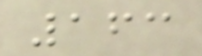163
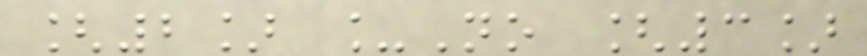[2] _No [3]
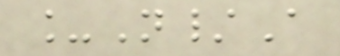_N/A
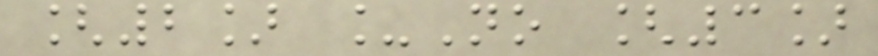[2] _No [3]
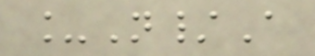_N/A
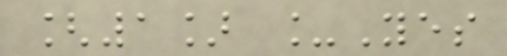[1] _Yes
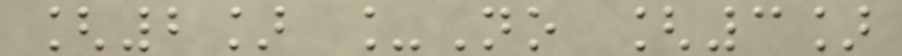[2] _No [3]
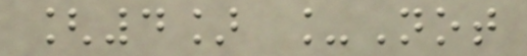[4] _Not
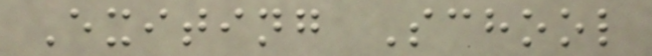Exiting School
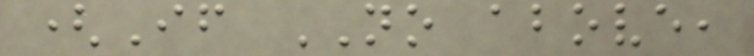(If NO above,
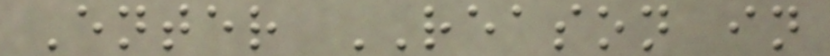Enter REASON in
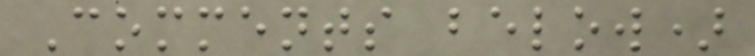Comments below)
